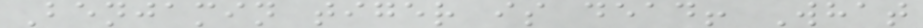Benjamin tiger is dead! What
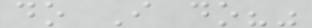do I do?"
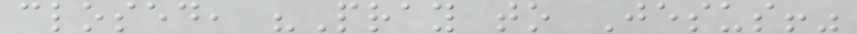closed, "Pray to Jesus!"
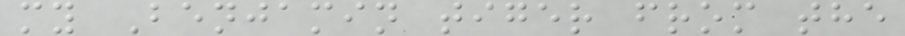my Benjamin tiger from the
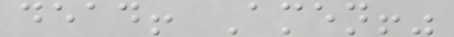dead! Amen!"
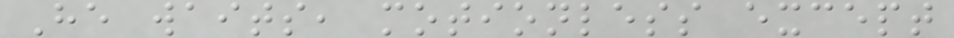He waits, motionless except
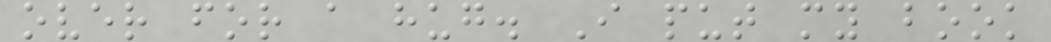over for a hug. I put my book
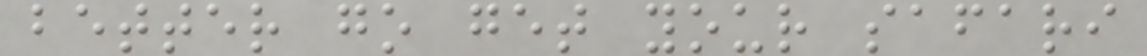better go get your safari
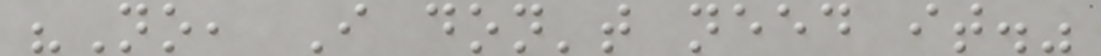"No, I don't need it."
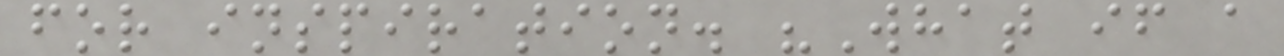for inspiration. "What if a
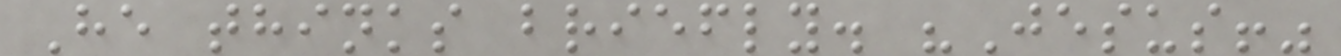He thinks briefly. "Jesus!"
